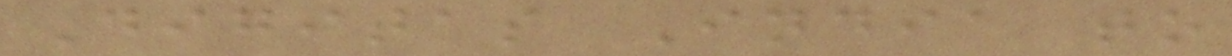Digitas India to
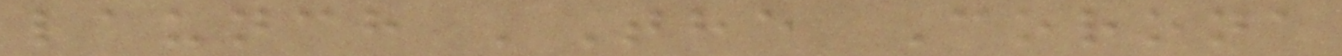launch 'The Corona
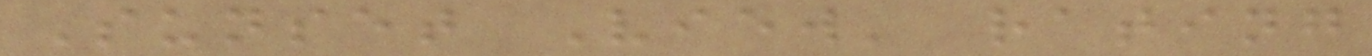Sunset View' rating
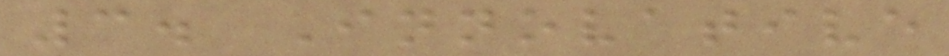3. Innovative
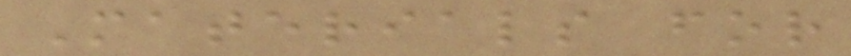Materials for
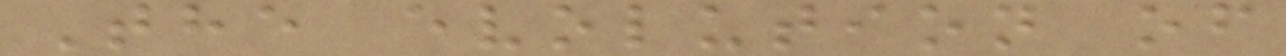The evolution of
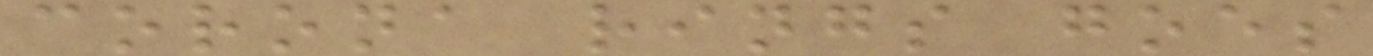corona rings goes
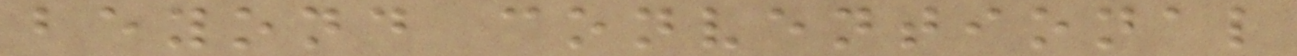beyond conventional
